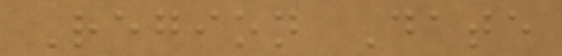Region Date
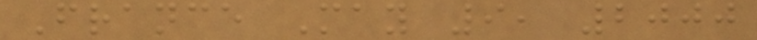France May 9, 2000
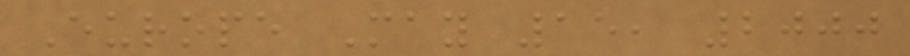Europe May 15, 2000
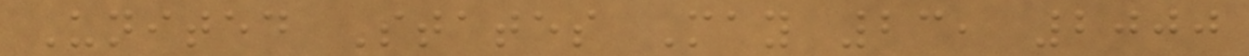United States May 23, 2000
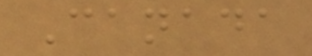Canada
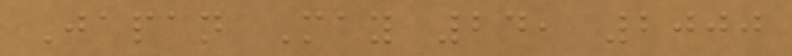Japan May 24, 2000
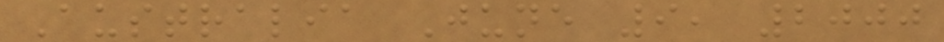Australia June 9, 2000
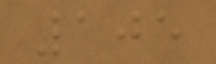105
